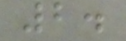2.
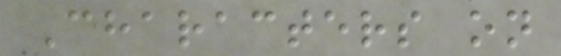Characters on
